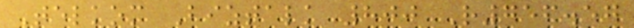Telkom Biztalk 800 R756.57
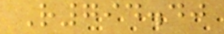R794.40
